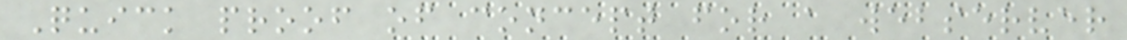Quick proof of concept for a webserver
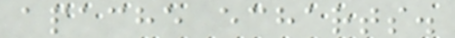apache echarts.
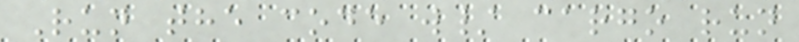Run the code w/ cargo run
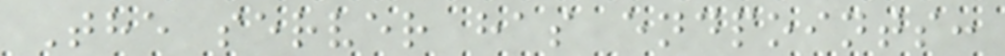The server has endpoints:
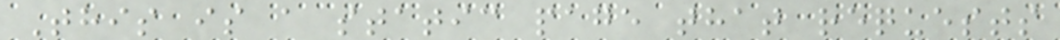This is a static page that requests
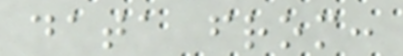data from:
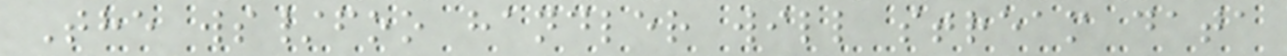The ws/foo handler will stream data
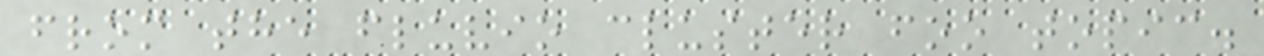from the fluvio cluster foo topic.
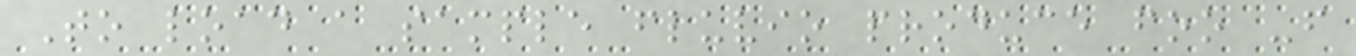To load a sample fluvio produce foo -f
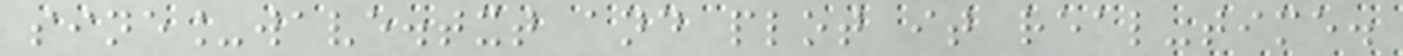sine_wave.txt and plot it real-time.
